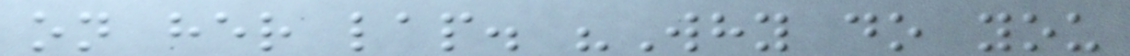on her lap. "Why do you
